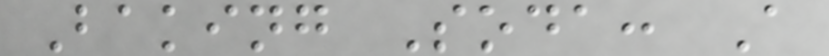Baking Soda: A
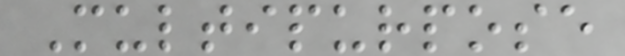Multipurpose
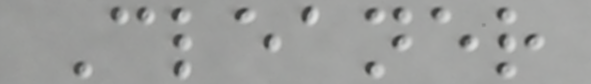Cleaner
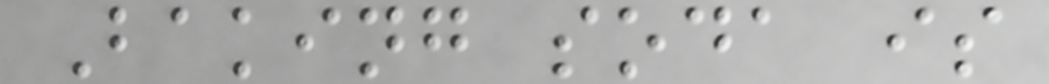Baking soda is
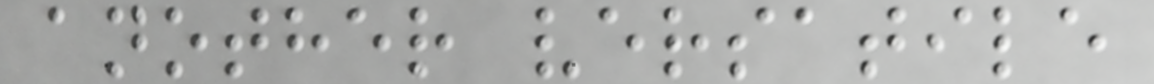another versatile
